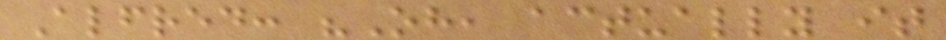Alfred: "Oh, actually it
